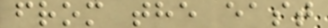from the east
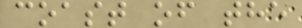coast of the
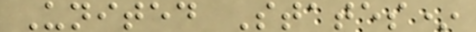United States*
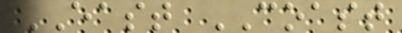EAST COAST
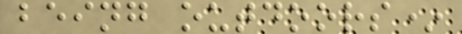being outdoors*
